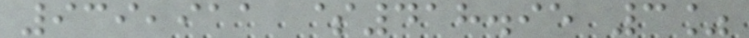939,911 $418.95 3%
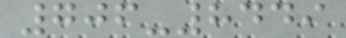706-8449
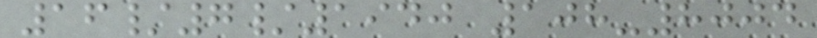16/7/1940 108-8004
